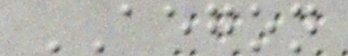AEGON
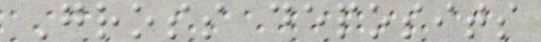Gross deposits
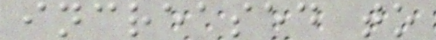increased to
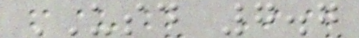USD 7.7
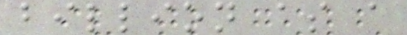billion as a
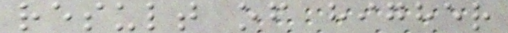result of higher
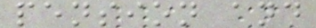pension and
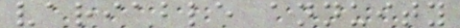variable annuity
